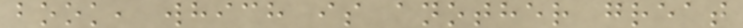book, which is another great
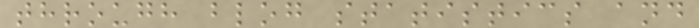through blog statistics and
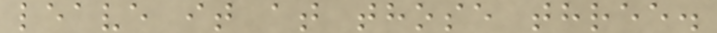leave it at those three.
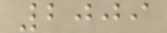2009
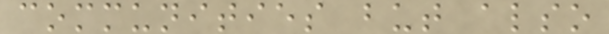communities but also
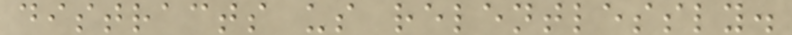distracts us relentlessly.
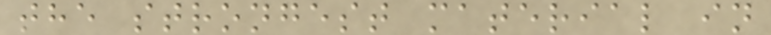the strongest material in
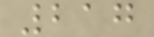217
